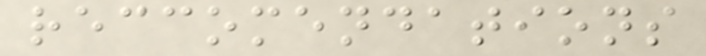reccomendations
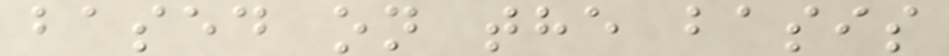based on the basis
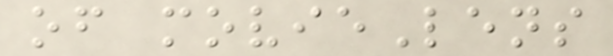of movieLens
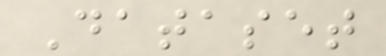Dataset
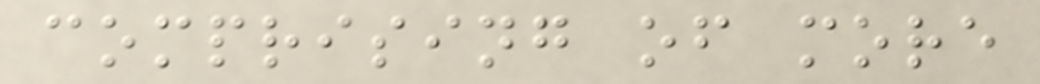comprising of more
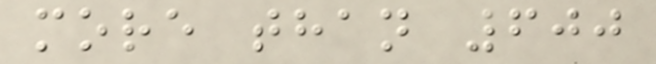more than 600
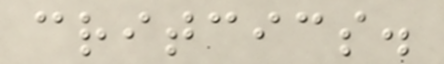critcics.
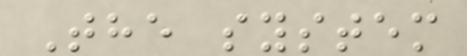The system
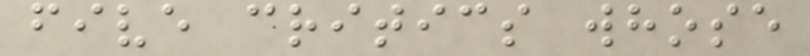five critics whose
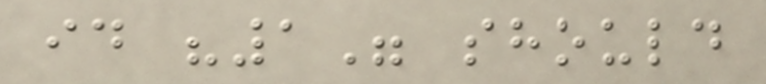id "1" should
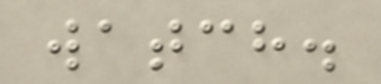watch.
